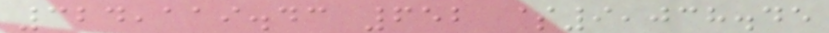324,119.43 652 $9,038.45
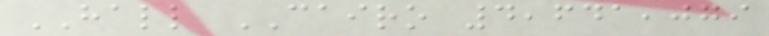HALL CAIRO 4,641,079
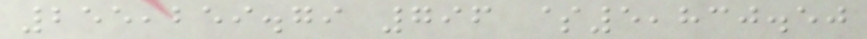255,259.79 796 $5,830.50
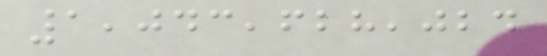1,043,628,024
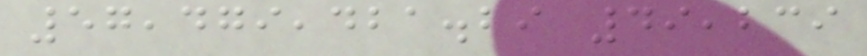57,479,421.29 49,239
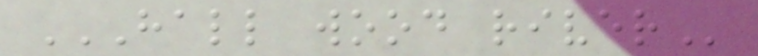HALL WOOD RIVER
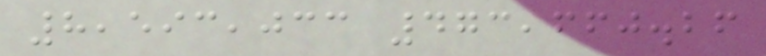8,593,033 473,660.26
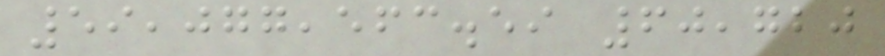59,077,563.59 60,720
